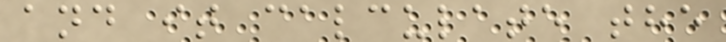and it calculate the
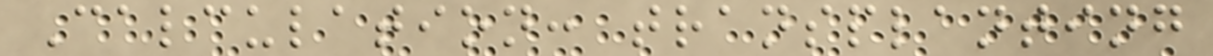Calculation: transplanting
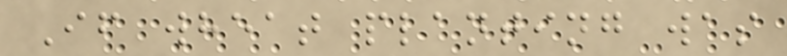If wheat planting was
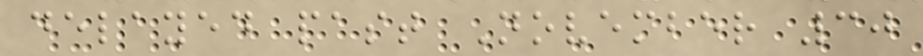delayed past November 30
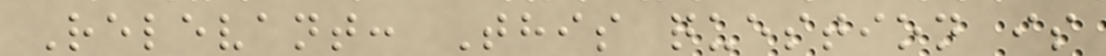Relevant: This question is
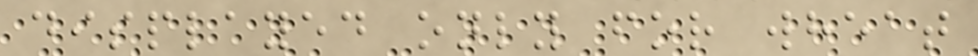displayed only for wheat
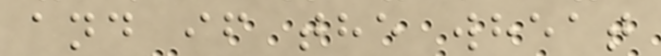and if the wheat
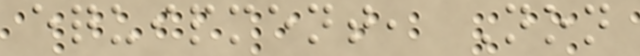equipment, Non
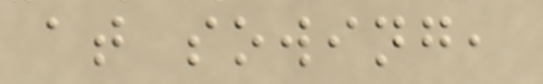at sowing,
